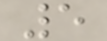5
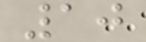10
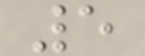5
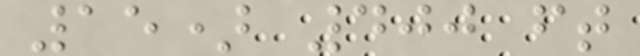15) 400 ft
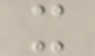x
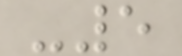-5
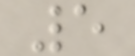5
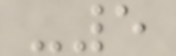-5
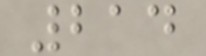214
